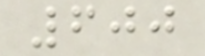600
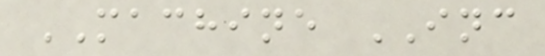MACHINE INC
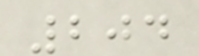204
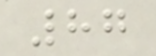87
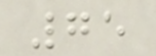75
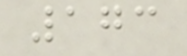173
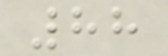88
